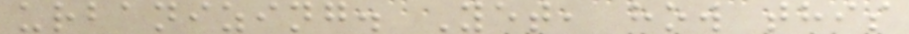urbanizing. Yet, how this
